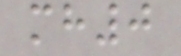mh0
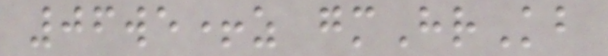06we+z gmHrKb
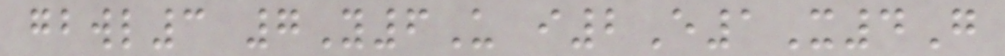gbwl3 7Y6U i2E1X4G
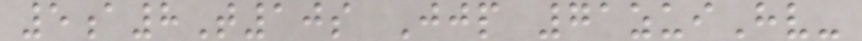5a8T10s Jjp 71zuiHv-
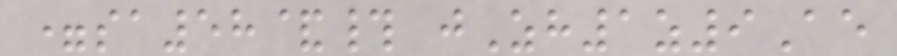=sa58&# jZh1z9Ae
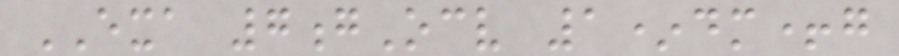EXA 7gOcv 1*dm+g
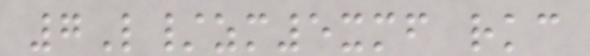7L/zm5xmf rkc
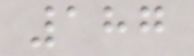187
